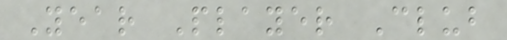Year Player Club
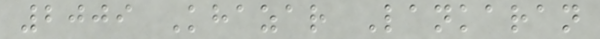2009 Khazar Lankaran
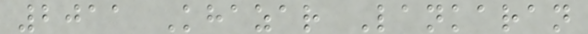2011 Khazar Lankaran
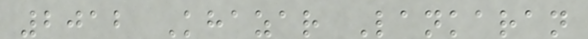2012 Khazar Lankaran
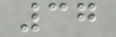37
